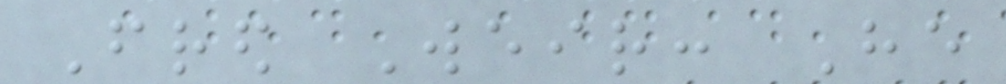Fred Weir: He
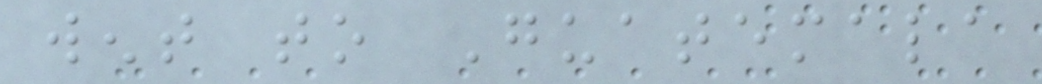went to Guatemala
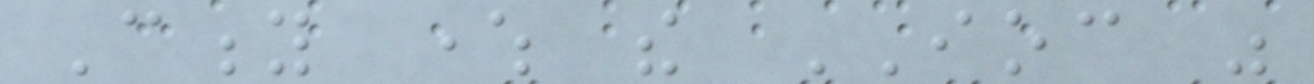City where the IOC was
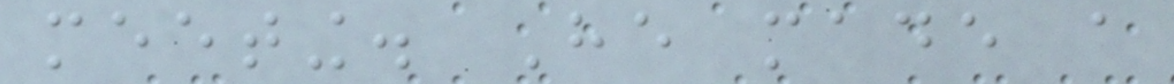meeting. He made a
